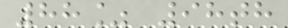88% 98th
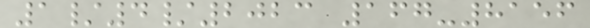1/4/2023 167-8156
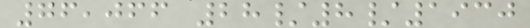76,066 28/8/1930
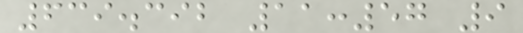639.392 11:57 9
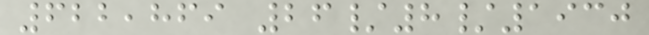622,869 26/8/1930
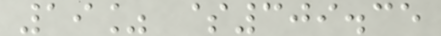19% $309.35
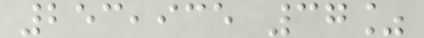253,935 37%
